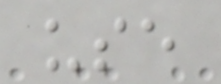use
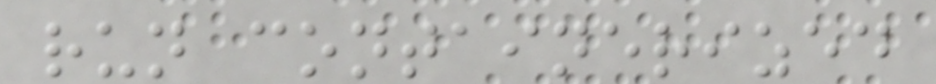run containerized
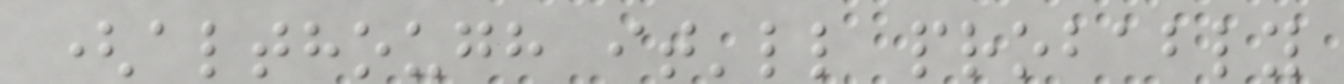(although it'll probably
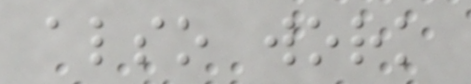also work
